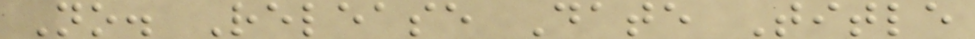No. Release Date Title
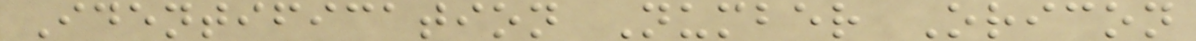Identification Number Oricon
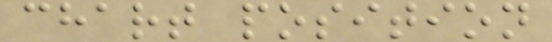chart position
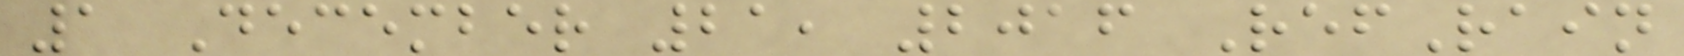1 December 21, 2016 RefRain
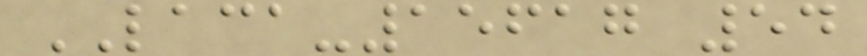LACA-15617 54
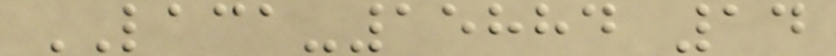LACA-15884 14
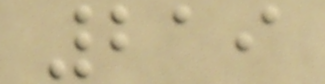219
